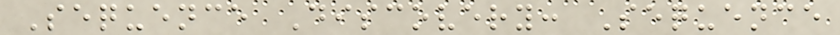Sequence Discovery: Sequence
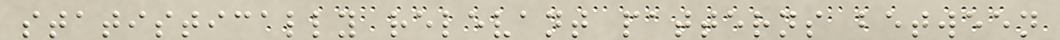statistically relevant patterns between
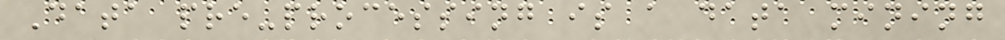Data pre-processing is a data mining
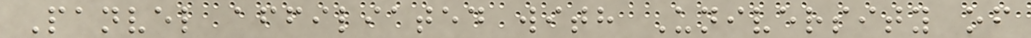Panvel affiliated with University of
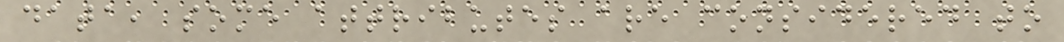data, some attributes are considered to
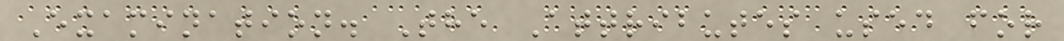Examination. The Attributes used for
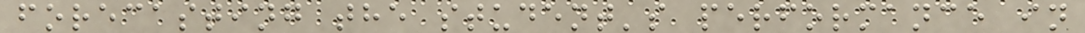forecasting the student's performance in
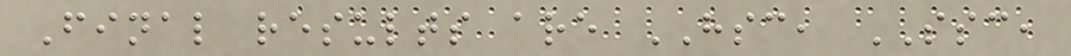Final results are HSC, SSC,
